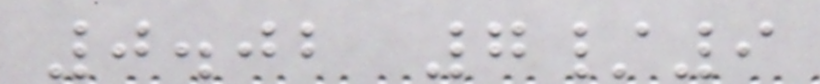0.02 7/9
